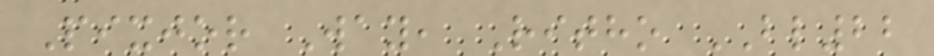Pixjor Way, Ritho BL22
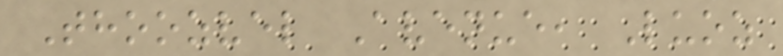Thoozvel Avenue, Luoz
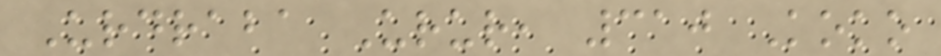Urdraba Urur, 310 Koko
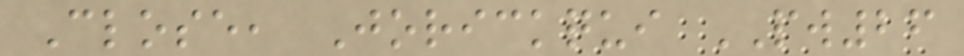Close, Jorickqui PW26
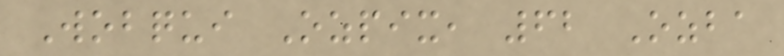Wobqui Ozpix, 62 Ozba
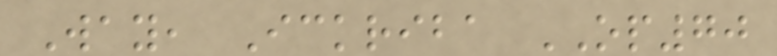Way, Ickriba OP70
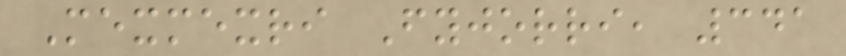Mexmexri Fyjorri, 341
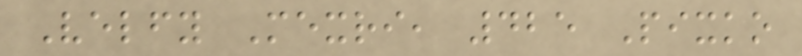Velfy Mexri, 425 Pixko
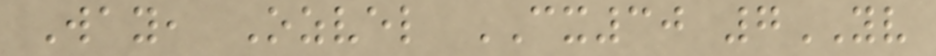Way, Ozvel CX30 7YV
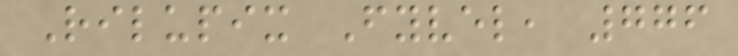Rilupix Fyvel, 776
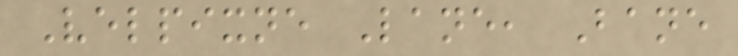Velpixne Lane, Bane
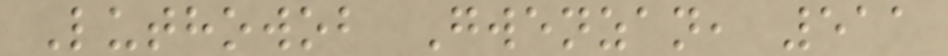Luthowob Gwenzan, 511
